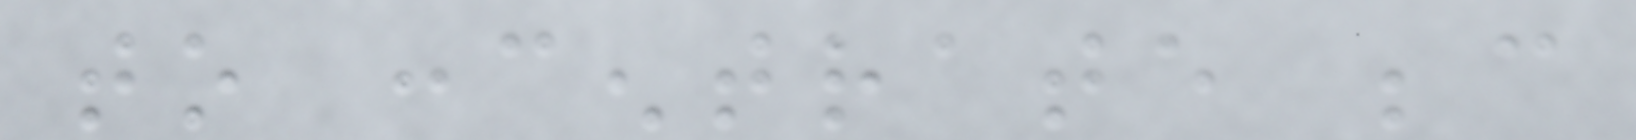to concentrate because
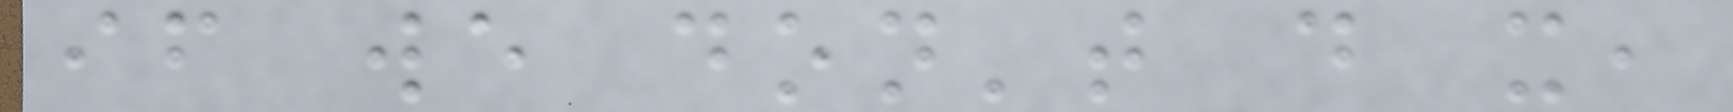if we don't do it,
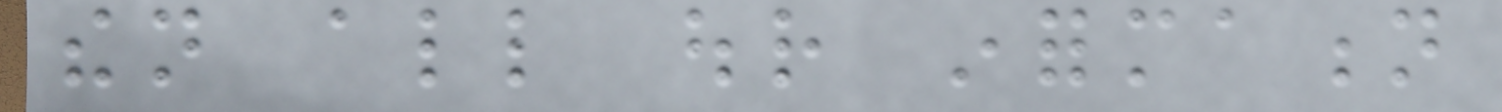then all our information
